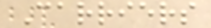Carriers
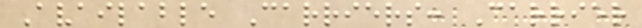Available Carriers: Carrier
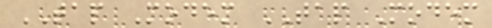TAP Modem TAP Modem
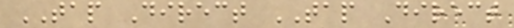TAP Direct TAP Direct
